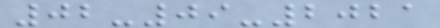02-09-2021
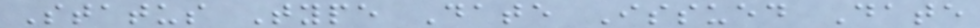Status Type Date Issued Date
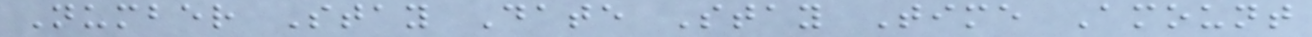Number Stay Date Stay Time Amount
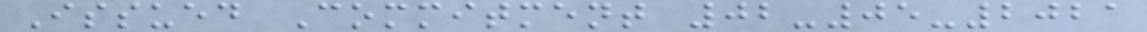Issued Commitment 02-05-2021
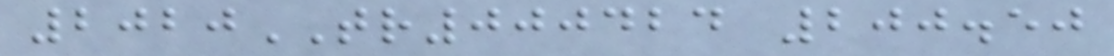2020TR000424 200.50
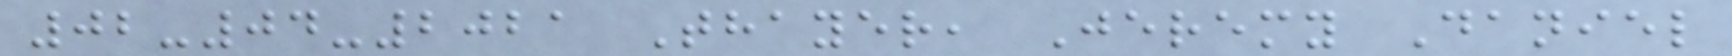02-04-2021 Thayer, Jeremy Daniel
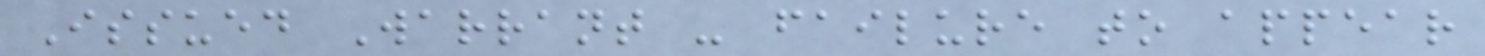Issued Warrant - failure to appear
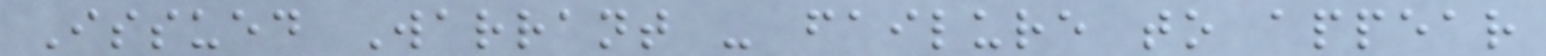Issued Warrant - failure to appear
